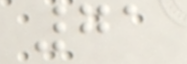71
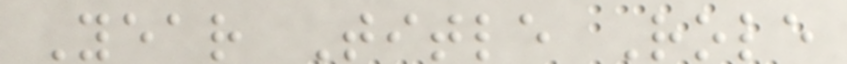Year Title Role
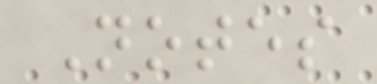Notes
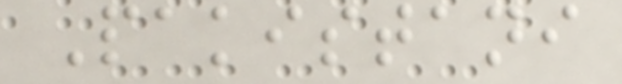Pakistani
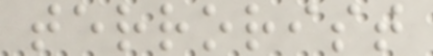terrorist
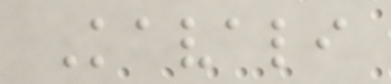Kavali
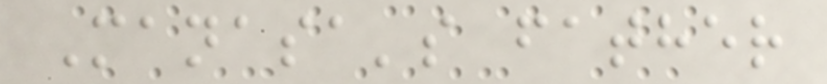Manasa's father
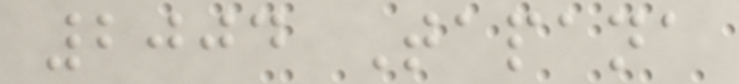2004 Tapana
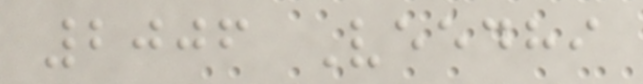2006 Veedhi
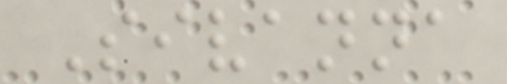Sivanna
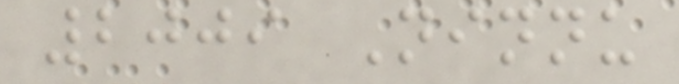2009 Ninnu
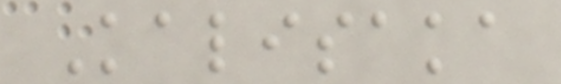Kalisaka
